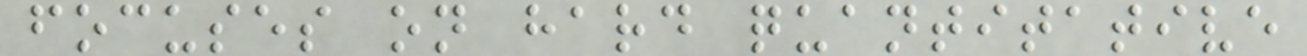focuses on hard quantitative
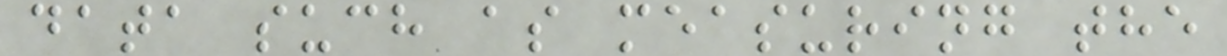data such as measuring the
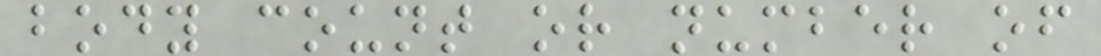body count or number of
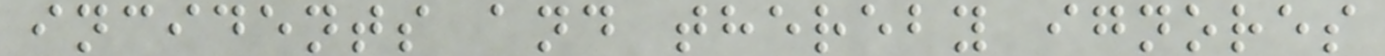incidents and thereby ignores
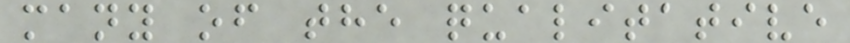many of the qualitative
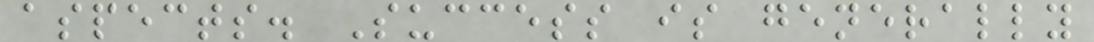aspects. Success is generally
